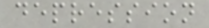depression
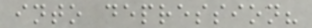into depression?
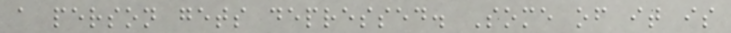a person gets depressed. Some of it is
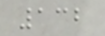132
